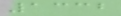1332
